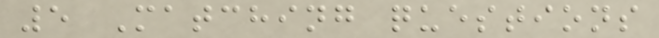5 Matching questions
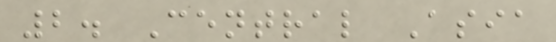2. Central Asia
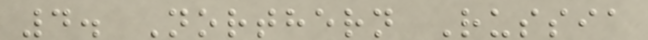4. Northern Russia
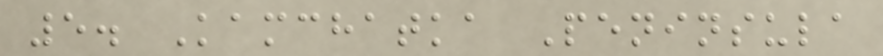5. Kamchatka Peninsula
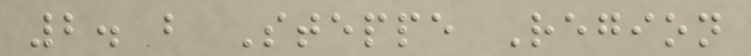2. b Steppe Region
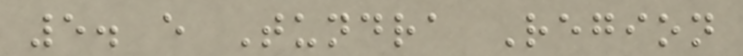5. e Tundra Region
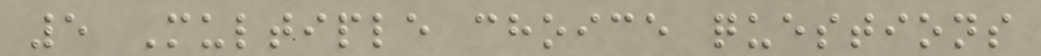5 Multiple choice questions
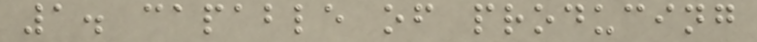1. capable of producing
